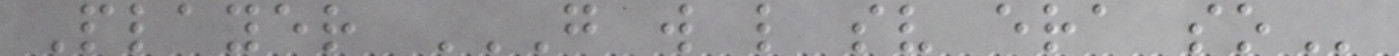Player G W L SV ERA SO
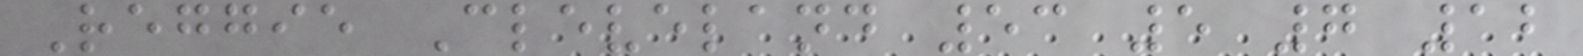Reggie Cleveland 53 5 7 12
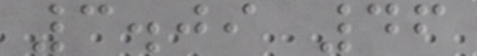3.09 46
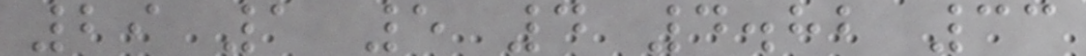29 1 5 4 4.82 33
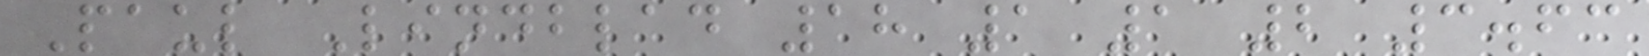Paul Lindblad 18 1 1 2 3.63
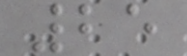25
